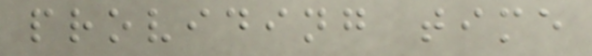providing time
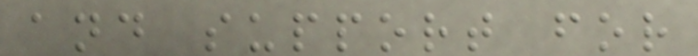and support for
